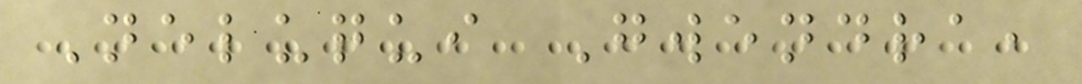Neluqui Gwendra,
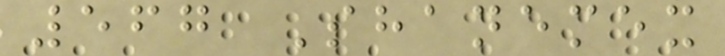567 Shanemex
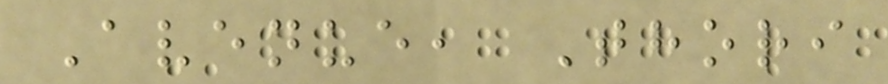Avenue, Thori
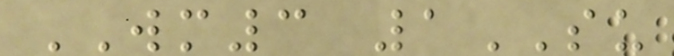WM3 1SU
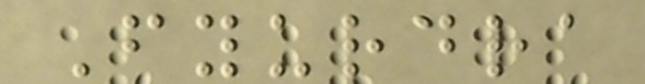Fyurdra
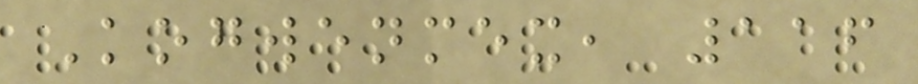Kogwenmex, 116
